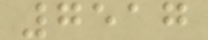7517
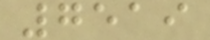7519
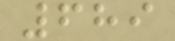689
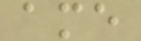ame
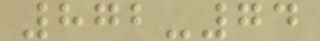872-74
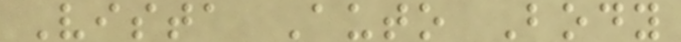Vista Auto Body
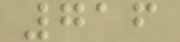716
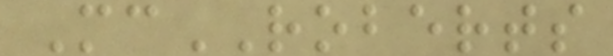McROBERTS
